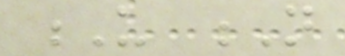U N
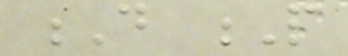D P
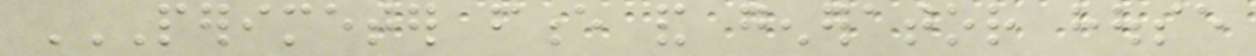PERIMETER FENCE AND GENERATOR HOUSE
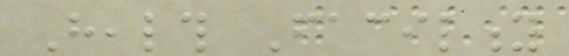Health Facility
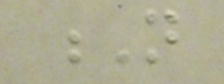N
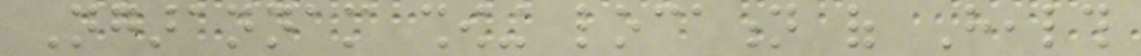Ngarannam showing location of Health
